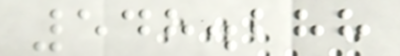548.288
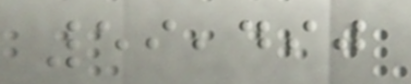59,490
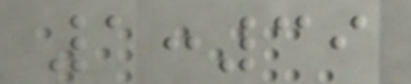1:39
